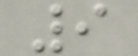9
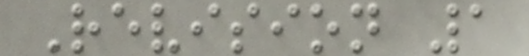Revision 1
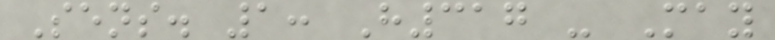Sens. 1: H317 - May
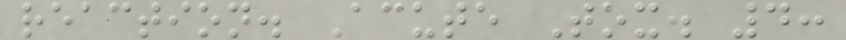reaction. Acute Tox. 4:
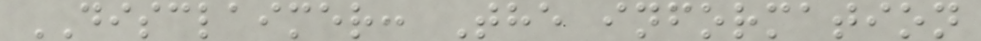DISCLAIMER: The information
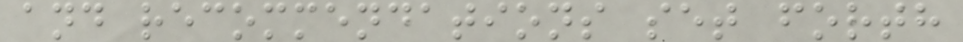and recommendations set forth
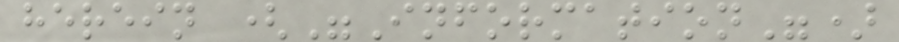herein ("Information")
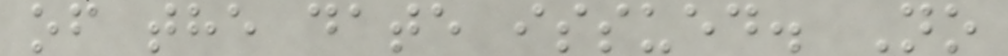of the date issued. No
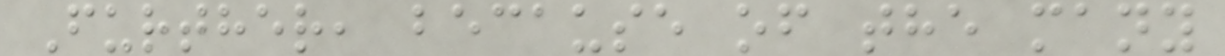Further, because of the many
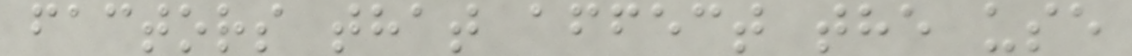factors that affect the use
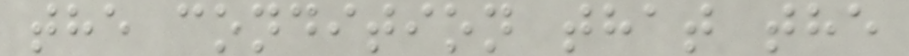the condition that the
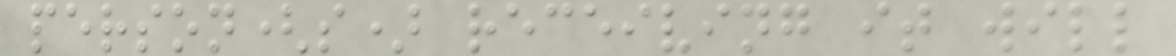person(s) receiving it will
